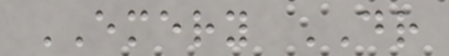EMERY DR
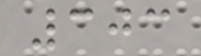303
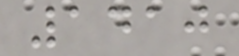1410
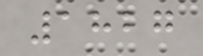1827
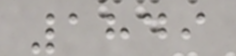1849
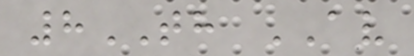8TH AV
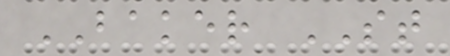BAKER ST
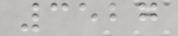3527
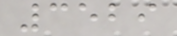3529
